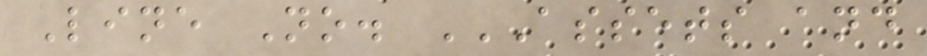Line No. ASSETS AND
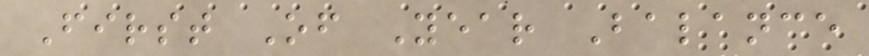First Of Year Balance
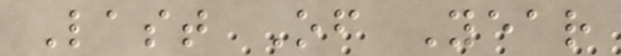Last Of Year
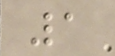1
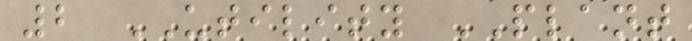2 UTILITY PLANT
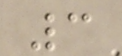3
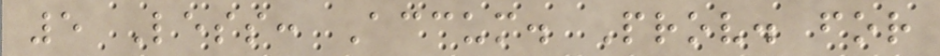5 Less: Accum. Prov. for
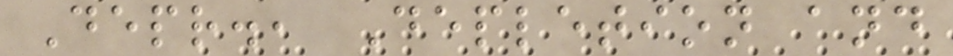Depr., Depletion and
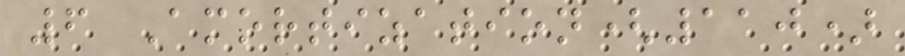6 Amortization(110)
